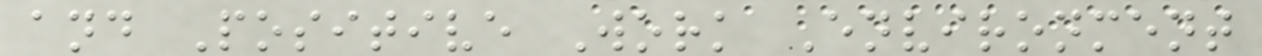and Positive Work Environment
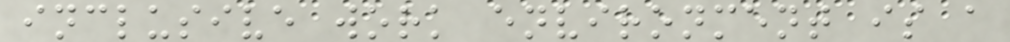inclusive work environment is a
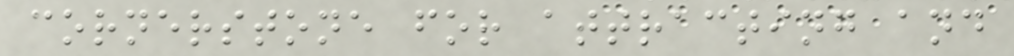cornerstone for attracting and
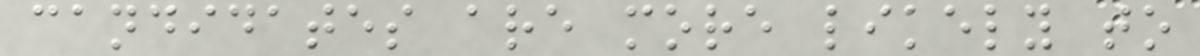candidates are more likely to
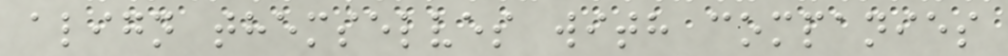align themselves with companies
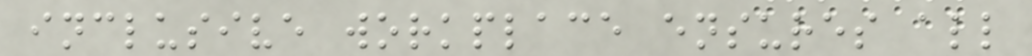inclusive workplace ensures all
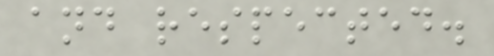and respected.
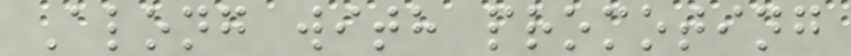Along with promoting
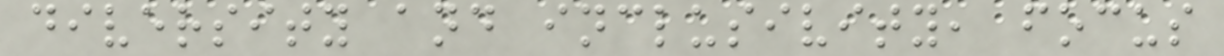diversity and inclusivity, focus
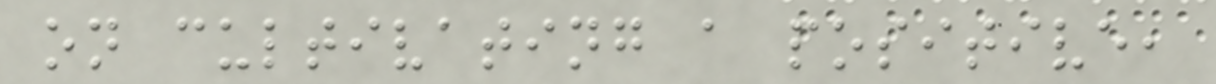on cultivating a positive,
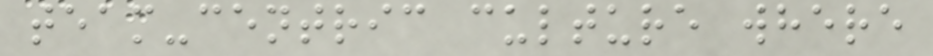team-centric culture where
